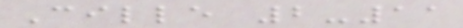Cille 2-11
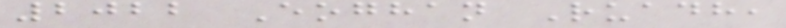2022 Eoghan Ruadh,
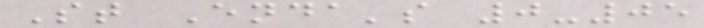St Enda's 0-05
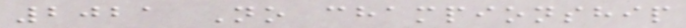2021 No championship
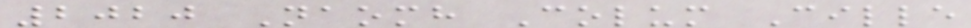2020 Naomh Colum Cille
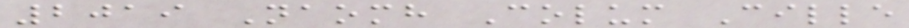2019 Naomh Colum Cille
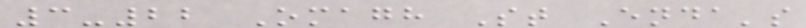3-22 Omagh St Enda's
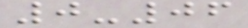0-06
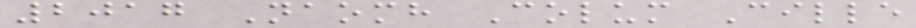2017 Naomh Colum Cille
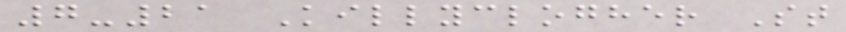7-21 Killyclogher St
